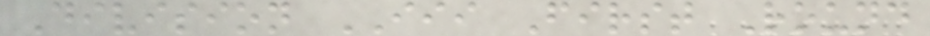Division III First Round
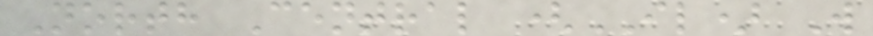North Central (IL) W
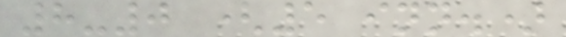8-0 (5 inn.)
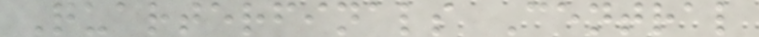Quarterfinals Central
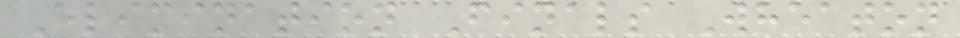Elimination Finals Wheaton
